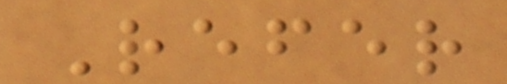Refer
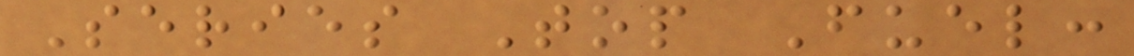Series Top Fuel:
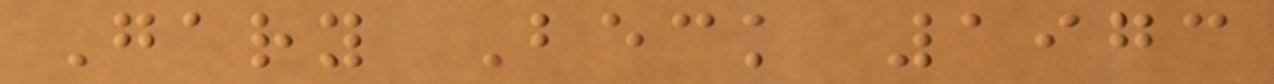Gary Beck 1973
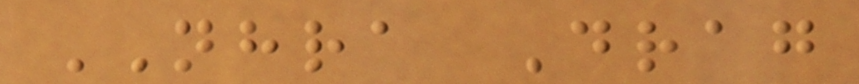NHRA Drag
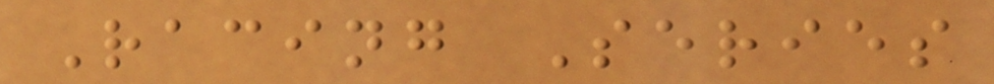Racing Series
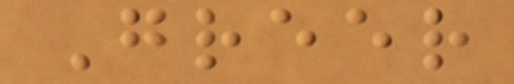Greer
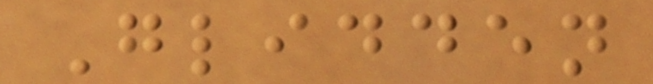Glidden
